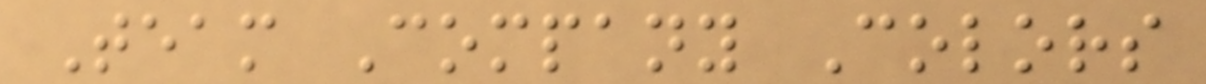Team Company Colors
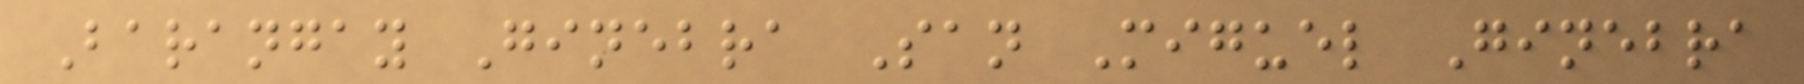Barangay Ginebra San Miguel Ginebra
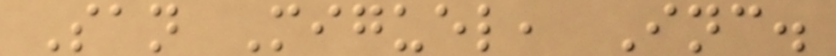San Miguel, Inc.
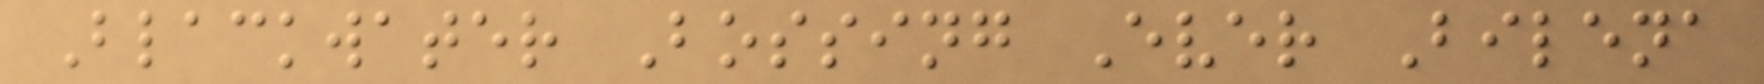Blackwater Bossing Ever Bilena
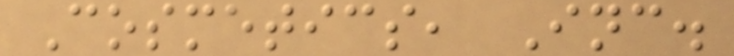Cosmetics, Inc.
